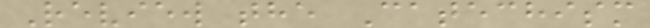Review the Catechism
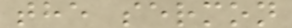the sermon
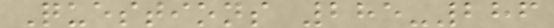Questions 285-286
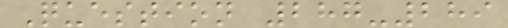Question 287-289
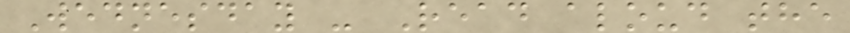Wednesday - Read aloud the
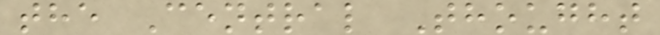the Central Thought
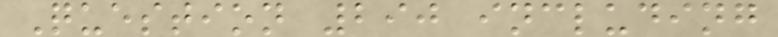Question 290 including
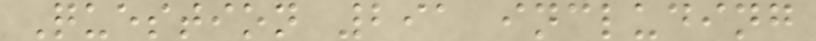Question 291 including
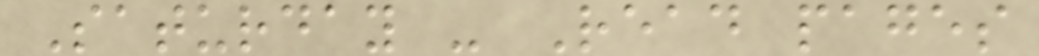Saturday - Read pages
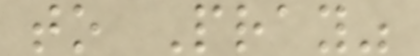to Pray"
